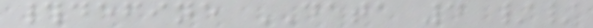#define DATA 4 //
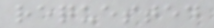requested
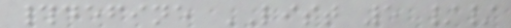#define LIST 5 //
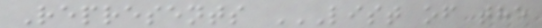Represents LIST OF THE
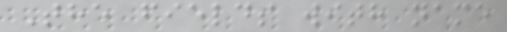The fields with name
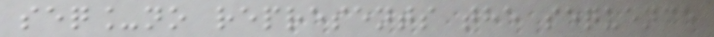seq_no represents the sequence
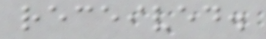received.
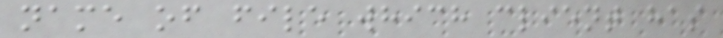name of file which client has
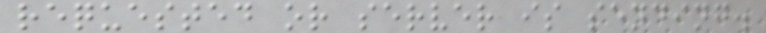requested or server is sending.
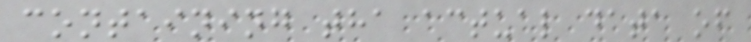containing tha actual data of
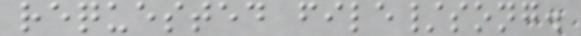requested file/song.
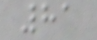81
